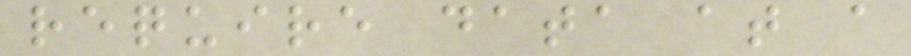require data at a
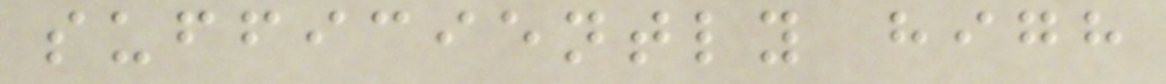sufficiently high
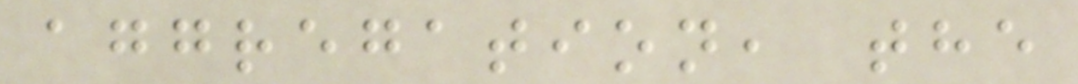aggregation, the
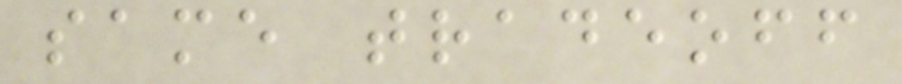same tradeoff
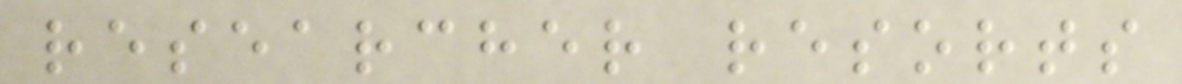researcher resorts
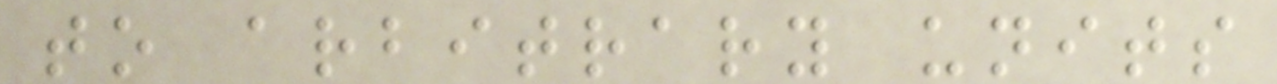to arbitrary units
